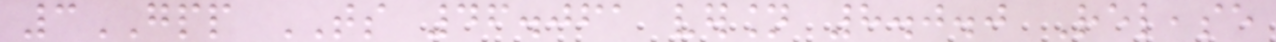3GPP TS 46.061 version 8.0.0 Release
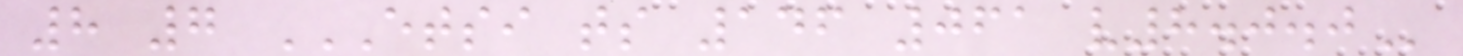8 7 ETSI TS 146 061 V8.0.0
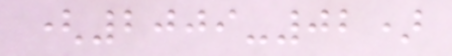(2009-02)
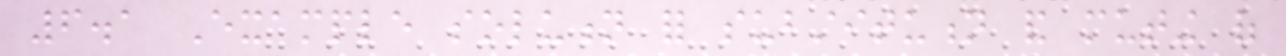6.1 Example solution for substitution and muting of
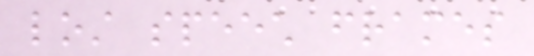lost speech frames
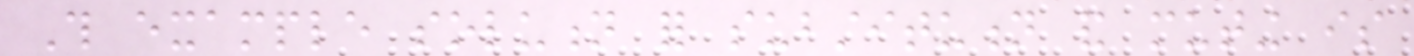This example solution for substitution and muting is
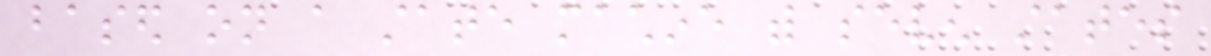based on a state machine with seven states
